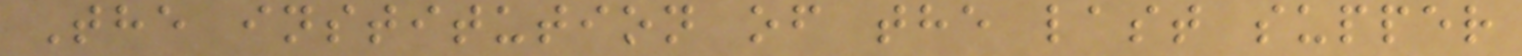The institution of the last supper
